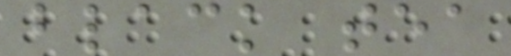black tea
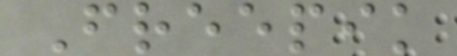Freepik
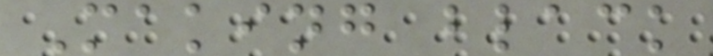Making black
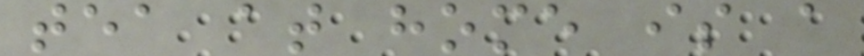tea at home is a
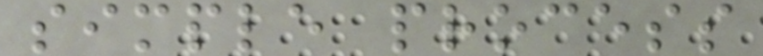simple process
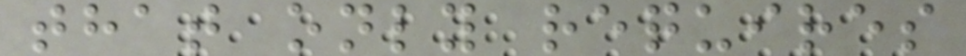that only requires
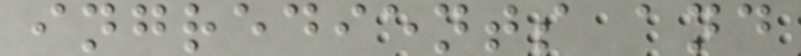ingredients and
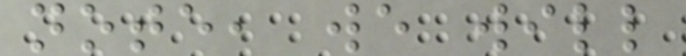note, we will
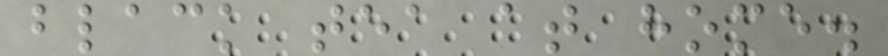black tea at home.
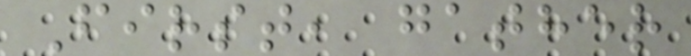First, gather
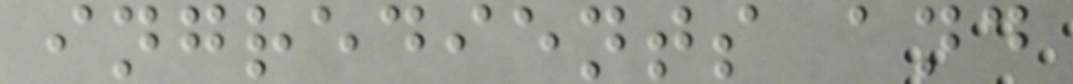ingredients and
